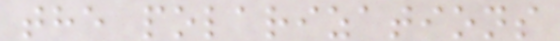the polarizations
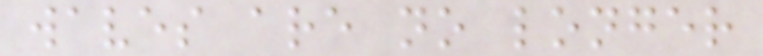waves are no longer
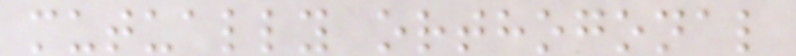mutually orthogonal
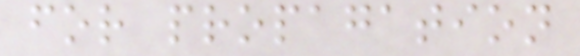for propagation
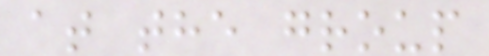at the group
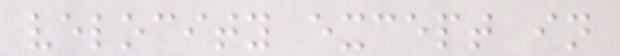velocity except in
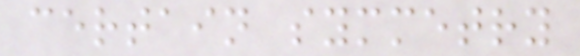certain symmetry
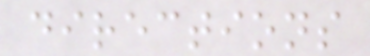directions
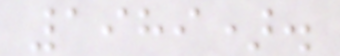1989).
